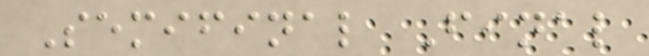Semifinal Final
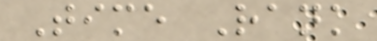Time Rank
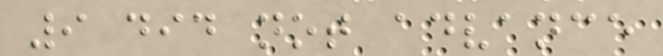9 did not advance
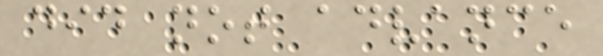did not advance
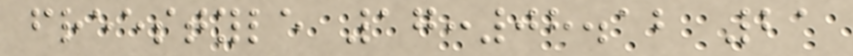freestyle 17:08.12 21
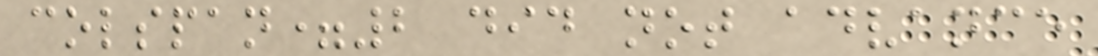colspan=2 did not advance
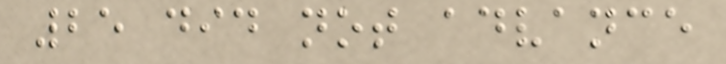25 did not advance
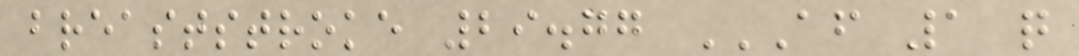breaststroke 29.77 AF 1 Q
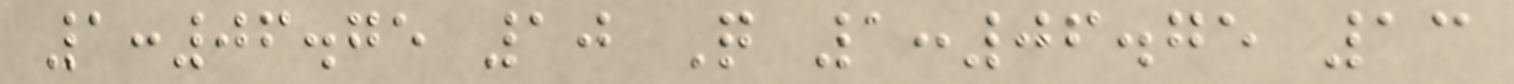1:06.75 10 Q 1:06.75 13
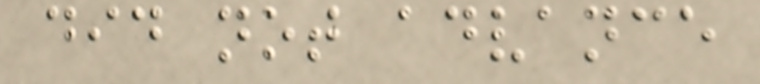did not advance
